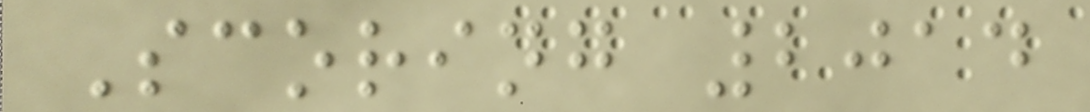Scoring 2014
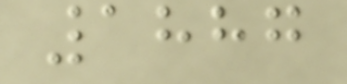1887
